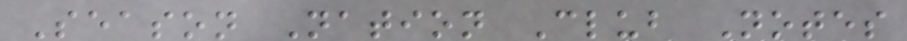Season Nation Club Notes
